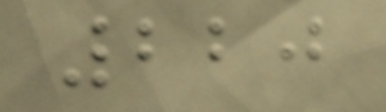220
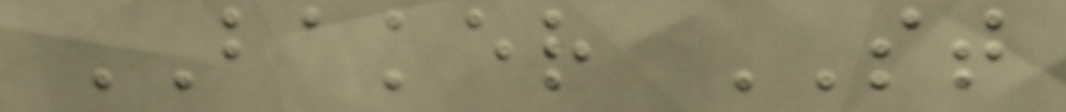BAKER ST
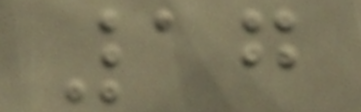17
